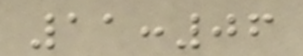11:06
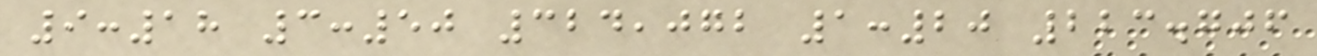9:18 3:50 324,072 1:20 223.706
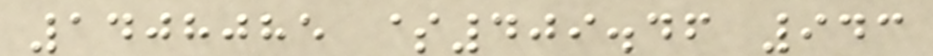1408085 $409.46 943
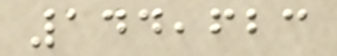144,623
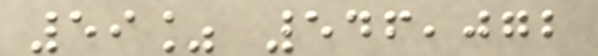59% 546,072
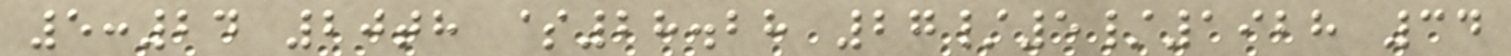5:24 20th $28.28 27/5/1928 34
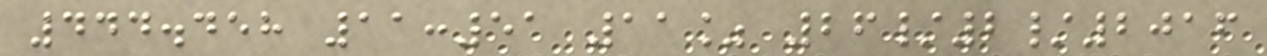444.458 11:51 11% 26/2/2016
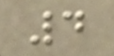4
